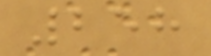258
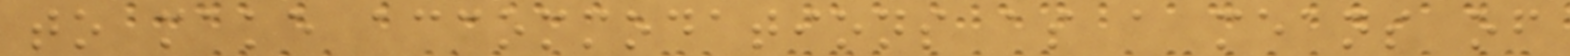to make accommodations as a means of
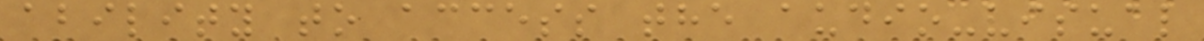ability to access the audio-visual
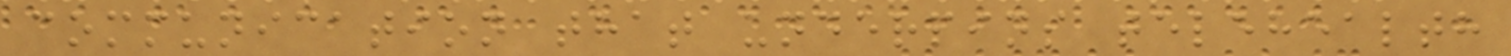communication that underpins telehealth
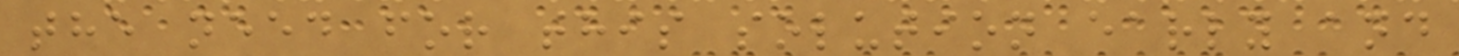the need for this solution early and
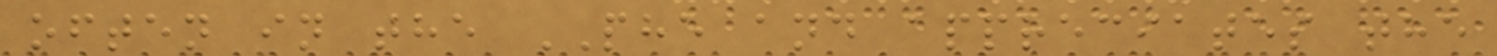often in the PHE and appreciates the
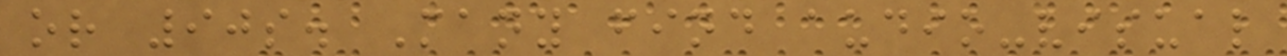or 90s. Many find audio-visual
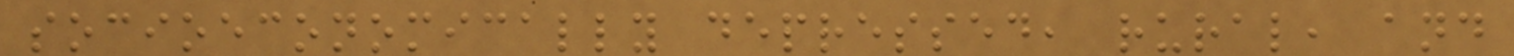socioeconomically depressed, rural, and
